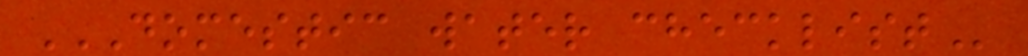DOMESTIC WATER CHECKLIST
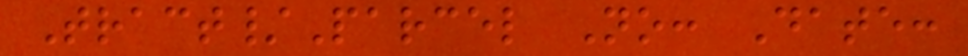Tract/Parcel No: Date:
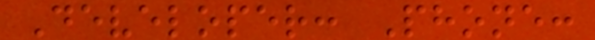Developer: Phone:
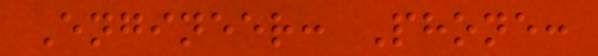Engineer: Phone:
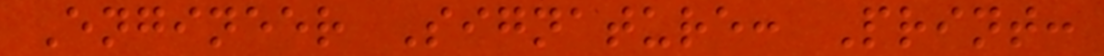Engineer Signature: Print:
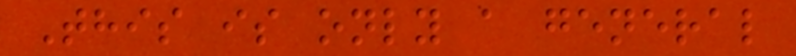This is only a general
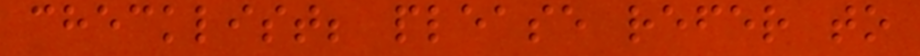checklist; please refer to
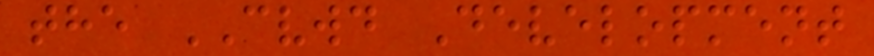the CVWD Development
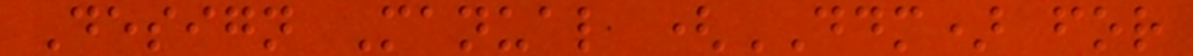Design Manual (DDM) for
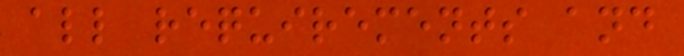all requirements and
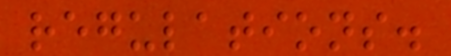regulations.
